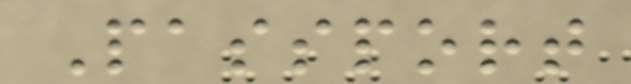Passport
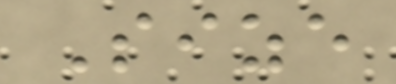Size
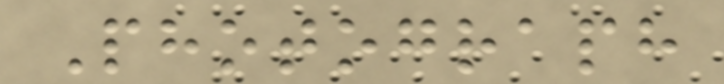Photograph
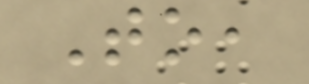To,
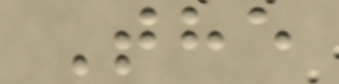The
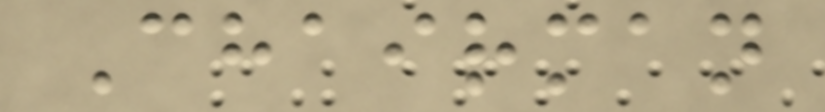Chairman
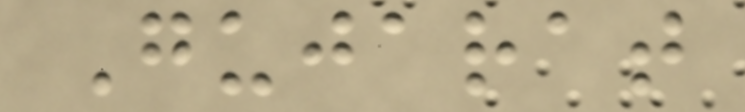Gujarat
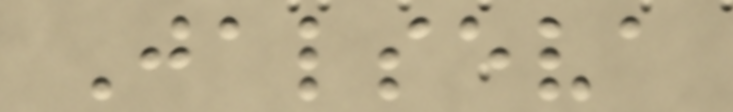Jalseva
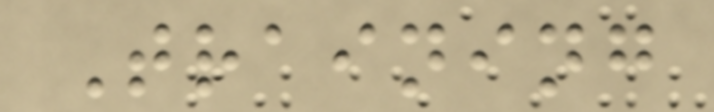Training
